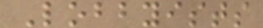Lobbyists
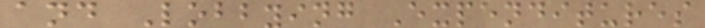and Lobbying Expenditures
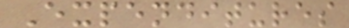Expenditures
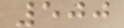500
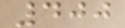400
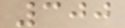300
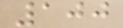100
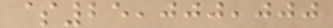$25,000,000
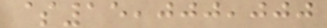$15,000,000
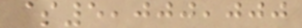$5,000,000
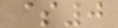$0
